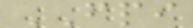FPI
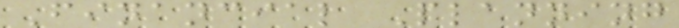Financial Planning
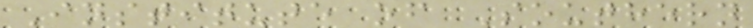Institute of Southern
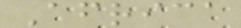Africa
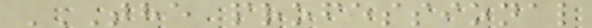THE PROFESSIONAL
